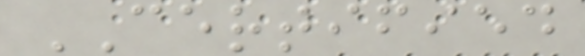CERTIFIED
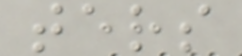ters
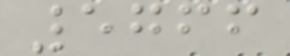5766
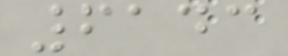6143
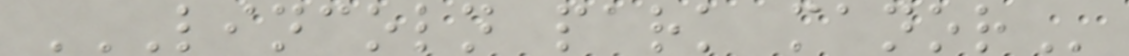LINCOLN PARK MANOR
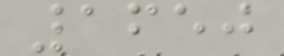1650
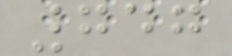747
